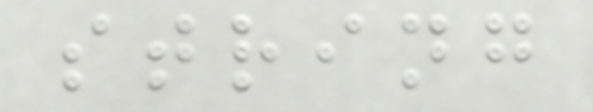string
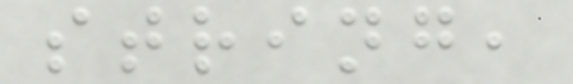string,
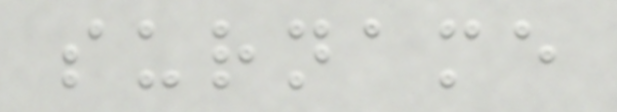surname
